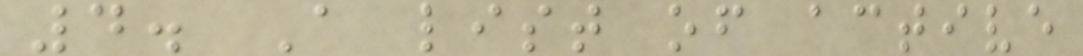4. A list of active
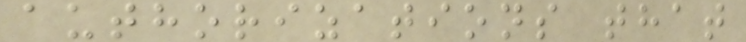authorizations that
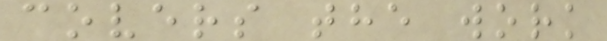covers the work
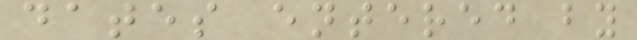dates entered by
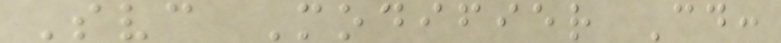Svc Modifier Cd:
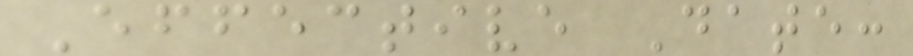Effective Date:
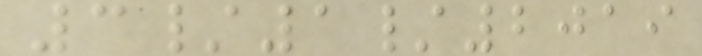3/1/2019
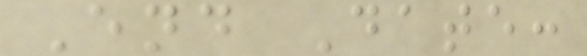End Date:
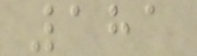181
